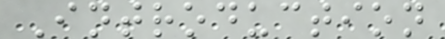Introduction
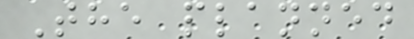The planned
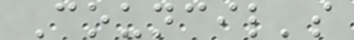Council's
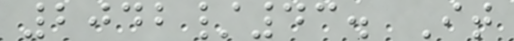2042/43. It
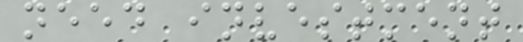need investment
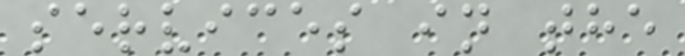services in the
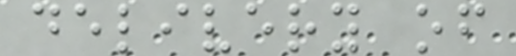delivery of
